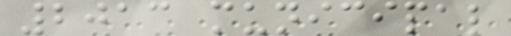2013 municipal
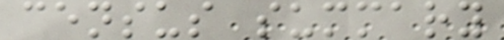census summary
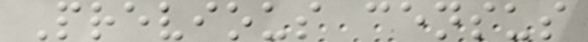Previous census
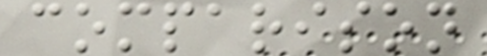comparison
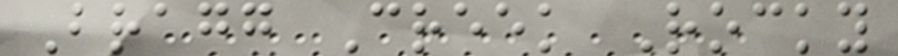Bragg Creek Rocky
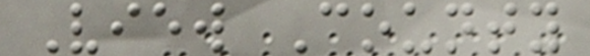View County
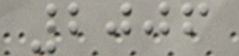2006
